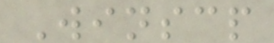Winscp
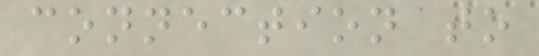connection to
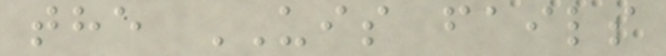the UIS fails
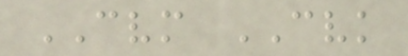CVM CVK
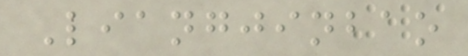Liangjinbao
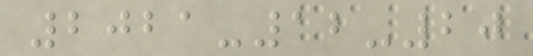2021-12-20
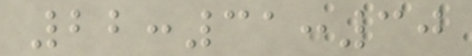22:31:30
